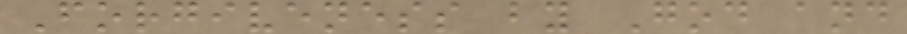Forgiveness by God and
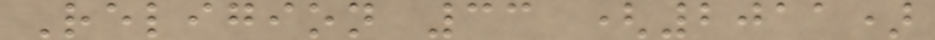Religion 33 (2011)
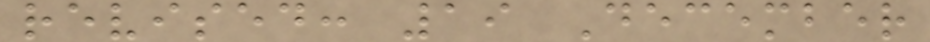revised: 19 December
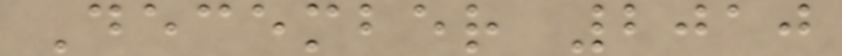December 2010
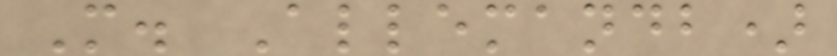M. Allemandb)
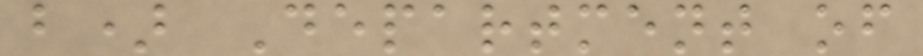b) Department of
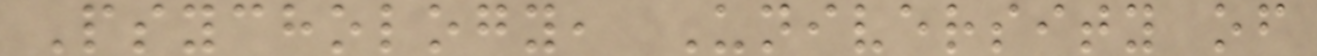Psychology, University of
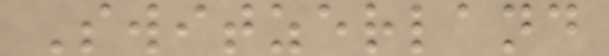Switzerland
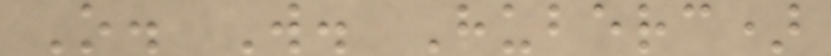O. W. Huberc)
